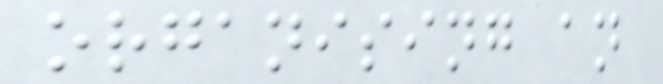organising an
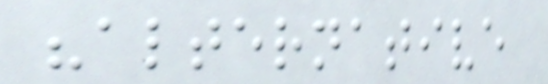"alternative
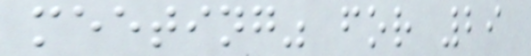meeting" for 29
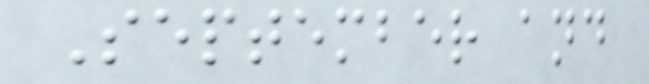September and
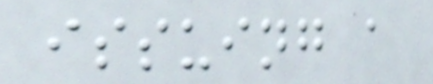issuing a
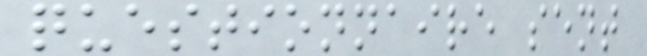questionnaire sent
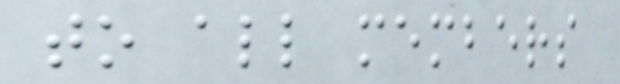to all members
